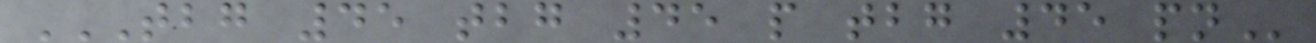TBG 45 TBG 45 P TBG 45 PN
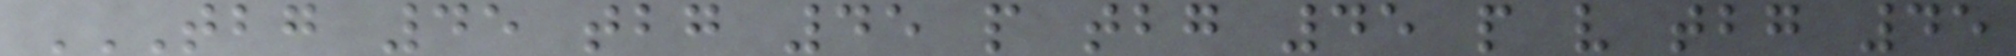TBG 45 TBG 45 P TBG 45 P V TBG 45
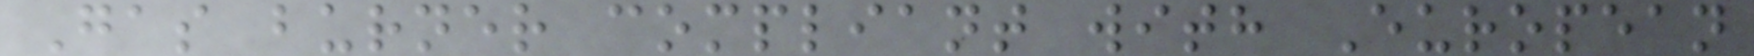Gas burner compliant with European
